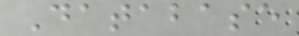Database
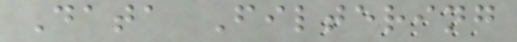Data Filtering
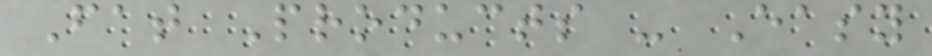Fat Products - Easy
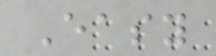Easy
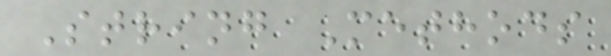String Methods
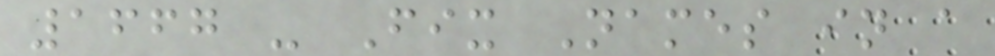1667 - Fix Names in a
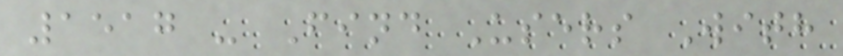1517 - Find Users With
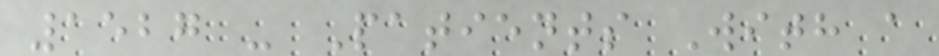1527 - Patients With a
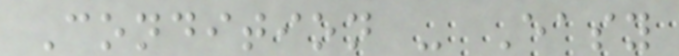Condition - Easy
